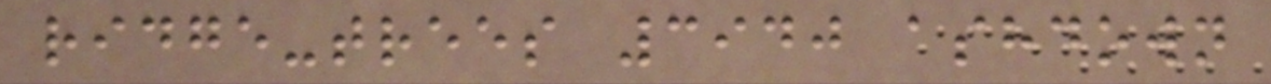ridge-trees 3940 ashdown
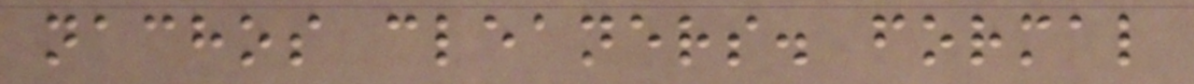nachos cleaners. formal
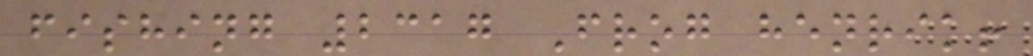fishing 2317 Frog henrik!
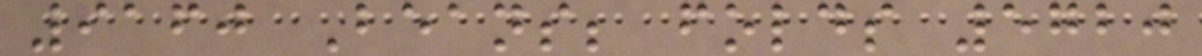9160 Beans; folds 5720
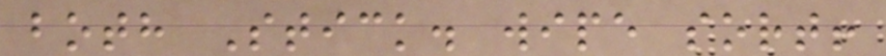both Stick. wipe sort!
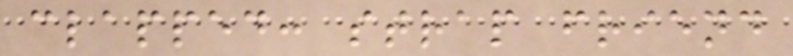clapped: strap friend
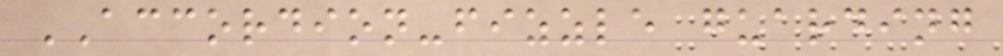ACCORDION-fizzle guarding
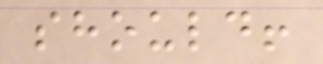should!
